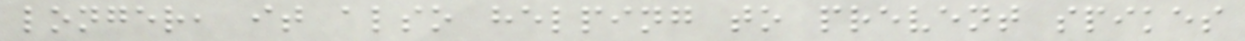longer, it also helping to prevent spikes
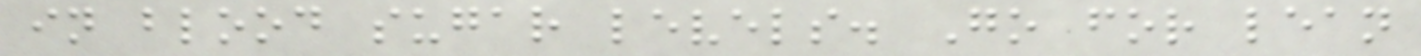in blood sugar levels. Go for lean
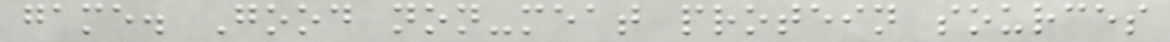game. Good non-meat protein sources
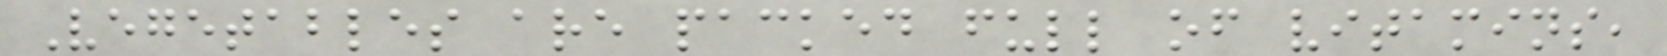Vegetables are packed full of vitamins,
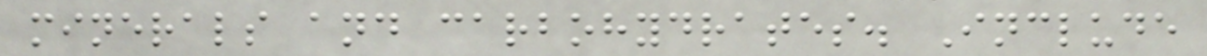minerals and carbohydrates. Include
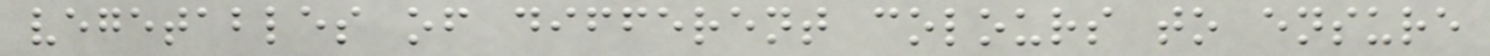vegetables of different colours to ensure
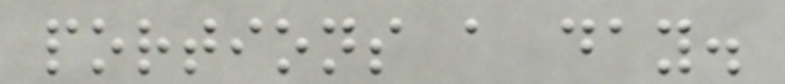portions a day.
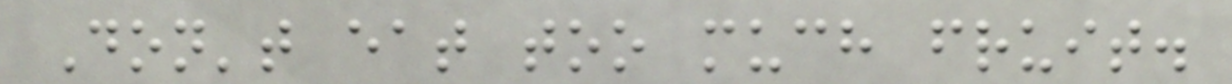Don't eat too much fruit.
